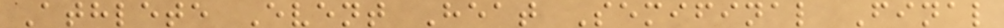Athlete Event Heat Semifinal Final
